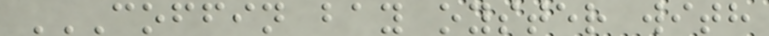COFFIN BAY OYSTER WITH
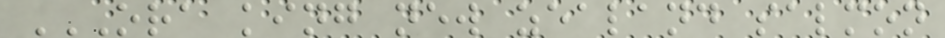ORA KING NEW ZEALAND SALMON
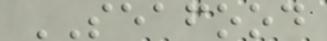SEAFOOD
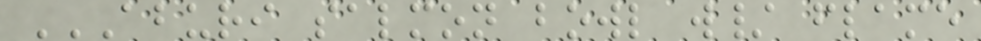ABURI SALMON BOWL W/ FLAME
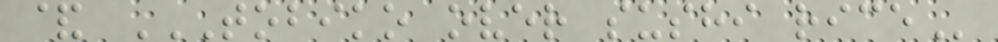& TOBIKO OVER SUSHI RICE
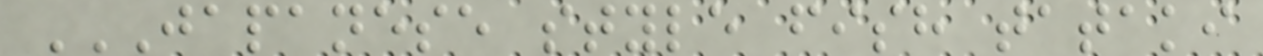JAPANESE STYLE FISH TATAKI
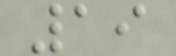19
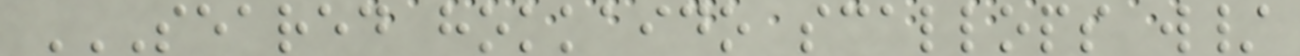SEARED HOKKAIDO SCALLOPS W/
